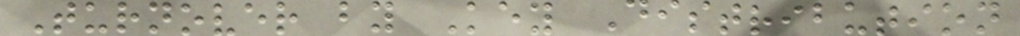Turnover by Key Distribution
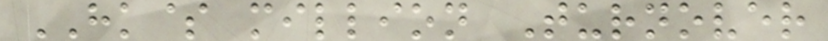HK$ million Turnover
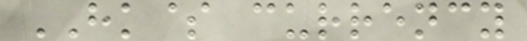HK$ currency
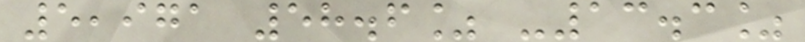5,971 58.6% -13.3%
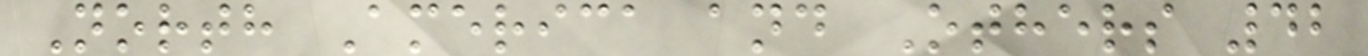North America and Others 42
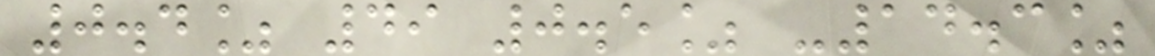0.4% 49 0.5% -14.3%
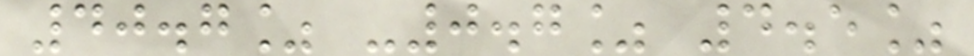40.7% -0.7% 4.5%
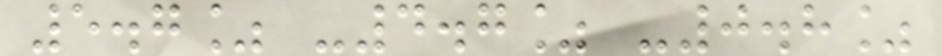5.7% -4.7% -0.8%
